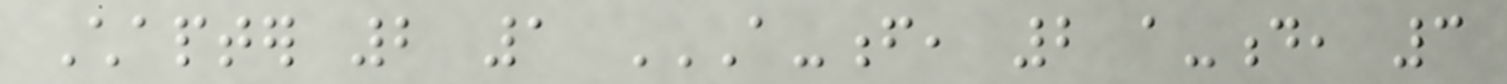Chapter 2 1 A-F, 2 A-D, 3
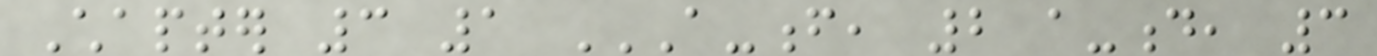Chapter 3 1 A-F, 2 A-D, 3
